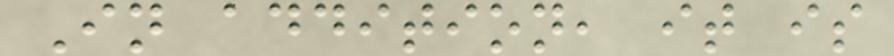In addition, it is
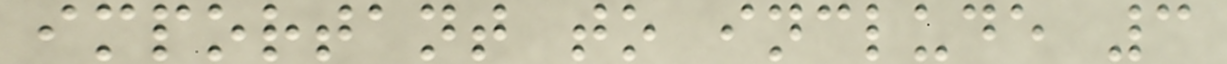important to include 3
